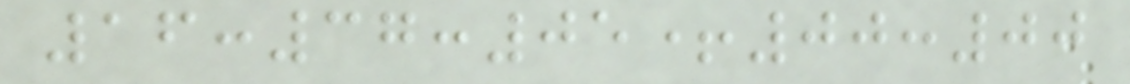16:37:05+00:00
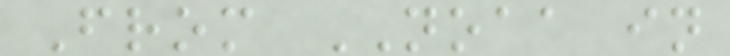From NOAA in
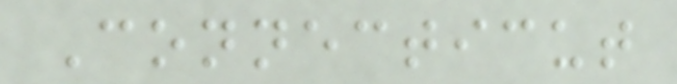Connecticut
